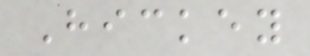Hickey
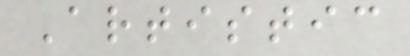Artistic
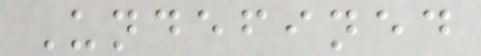Undefined
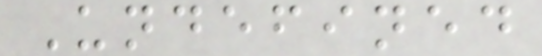Undefined
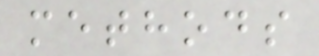methods
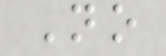No
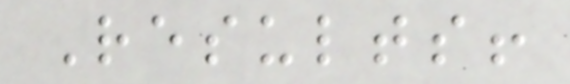Results!
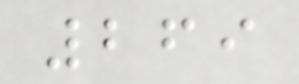269
